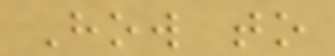How to
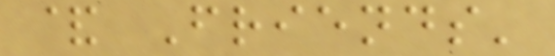& Friends'
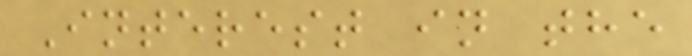Interest in the
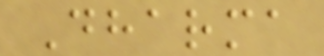Dharma
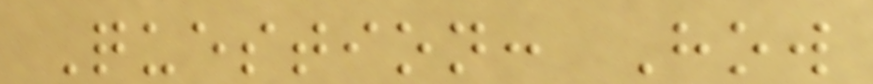Question: How
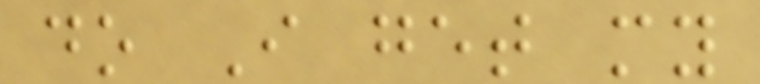do I get my
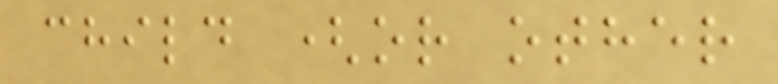child (or other
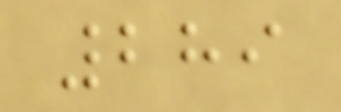289
